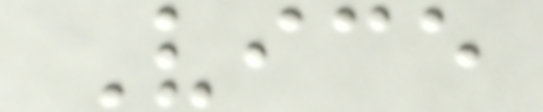Vice
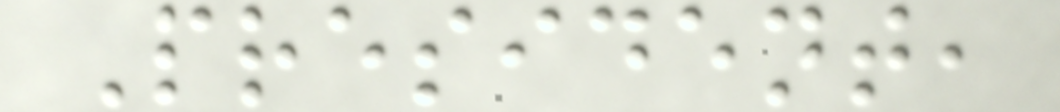President,
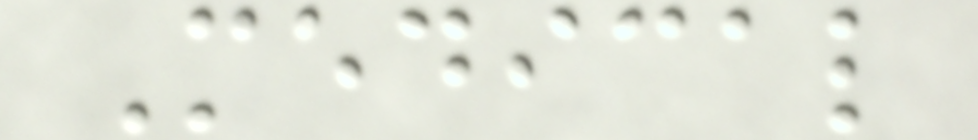Medical
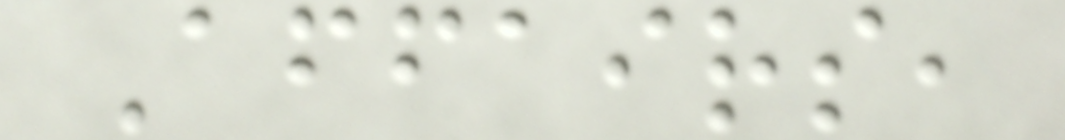Affairs,
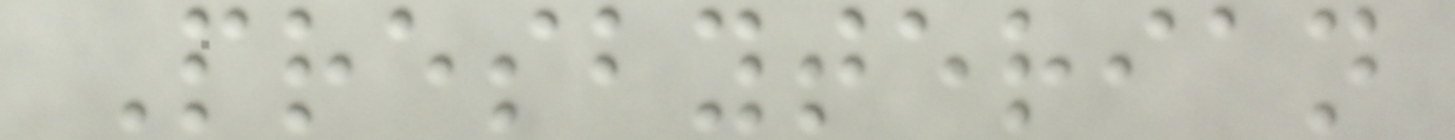Presbyterian
